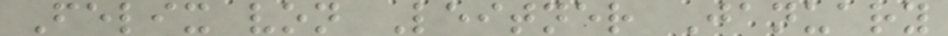Felix von Leitner January
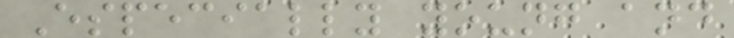Especially young and
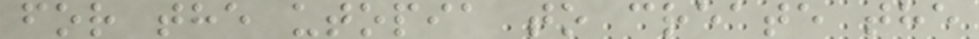for the utopia to create the
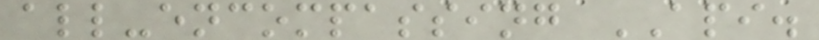all-encompassing API.
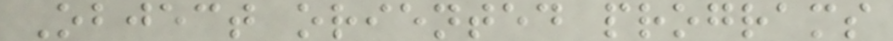Object oriented programs
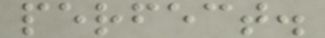perfect.
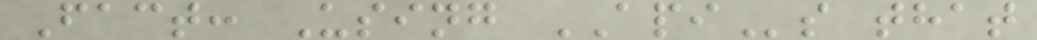Fact: Using APIs that
